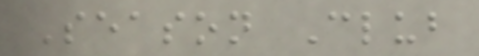Season Club
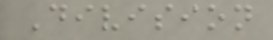Division
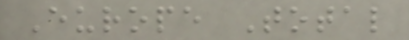Europe Total
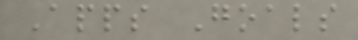Apps Goals
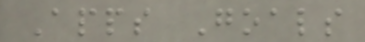Apps Goals
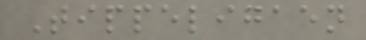Tippeligaen
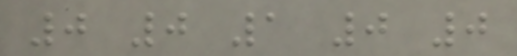0 0 1 0 0
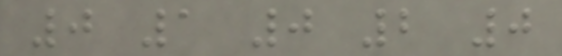0 1 0 2 0
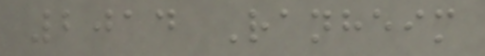2014 Ranheim
